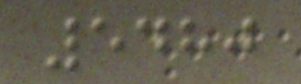5480
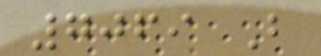7069 B
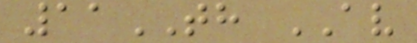11TH AV
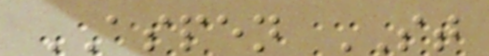ASPEN ST
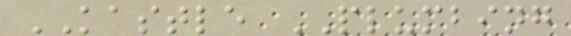KASTLE PLUMBING
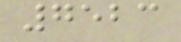7523
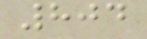804
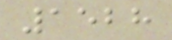1528
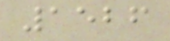1526
